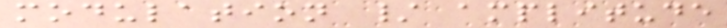modulation / amplitude
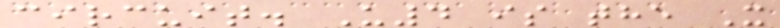circuit. U4 is the X
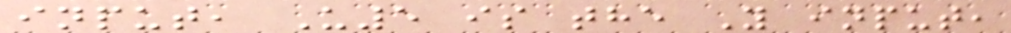input, U5 is the Y input,
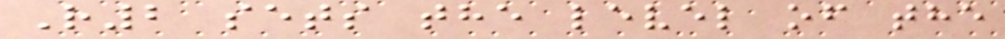R2 sets the level of the
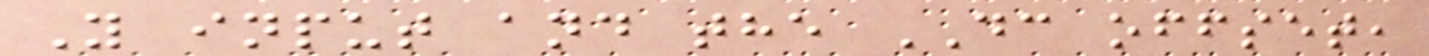Y input and the DC offset,
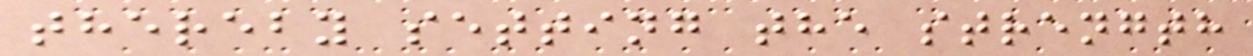thereby setting the strength
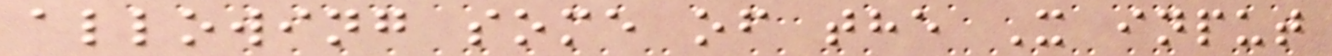allowing some of the X input
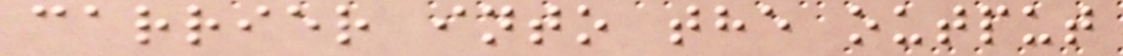carrier into the output
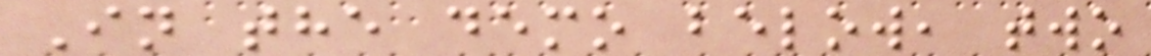In the demo below, two
